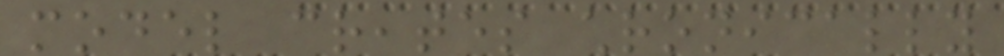model creates chronically
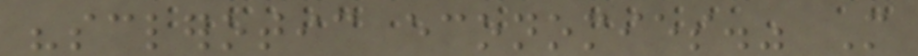"sclerotic economies." More
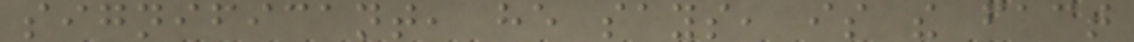significant, he says, is the fact
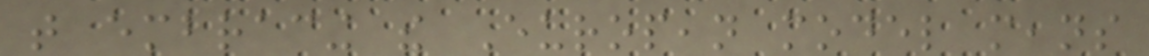that embracing the European model means
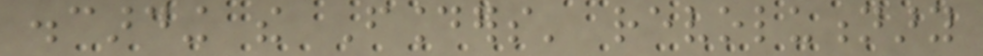discarding the Founders' revolutionary
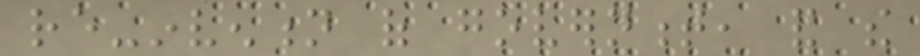re-invention of government, and the
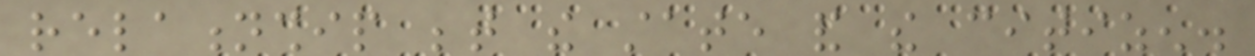relationship between the state and the citizen.
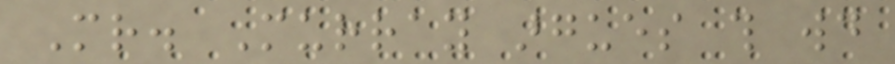Mr. Murray argues this would
